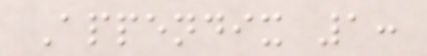Appendix 1:
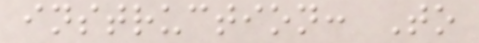instruction: To
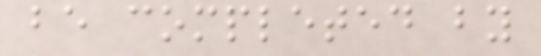be completed by
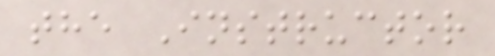the Instructor
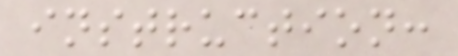instruction:
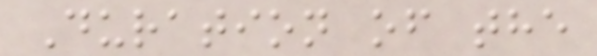Duration of the
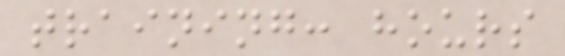training: hours
